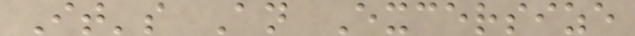It's An Excersize
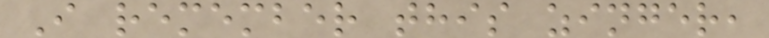I remember this zinger,
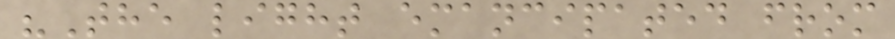"The light emancipated from
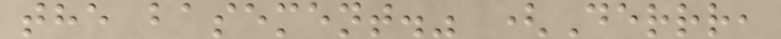the basement." (Derrr,
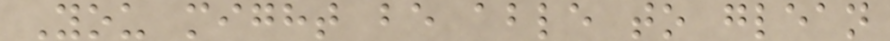You might be able to glean
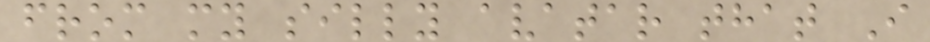from my silly avatar that I
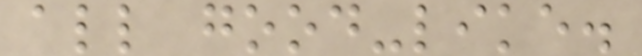all good-like.
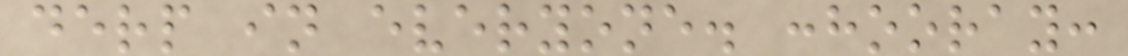derp in everyone. :hooray:
